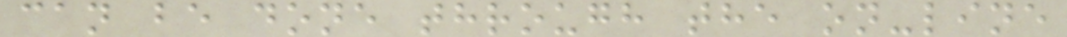can be done through the on-line
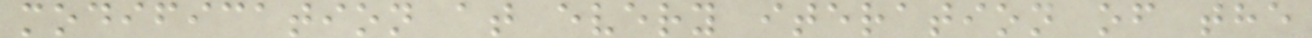modification at every iteration of the
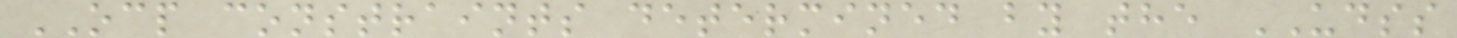OCP constraints determined by the UDSS
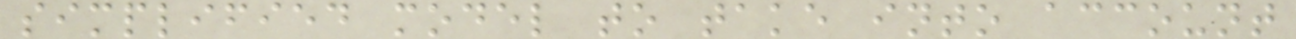simplified model to take into account
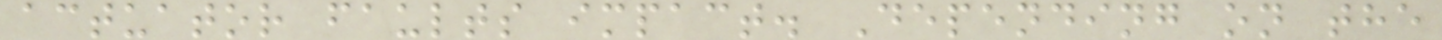actuator faults impact. Depending on the
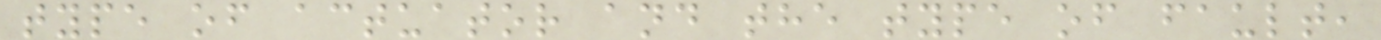type of actuator and the type of fault,
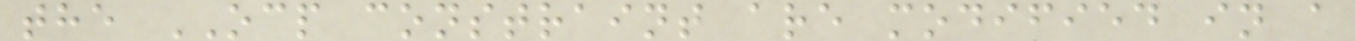the OCP constraint are modified in a
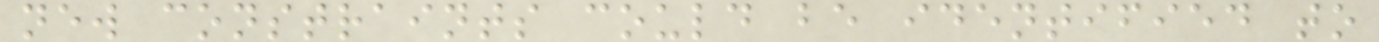new constraints could be identified to
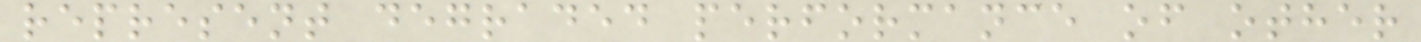represent degraded performance of other
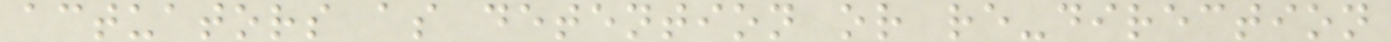actuators as detention or re-direction
